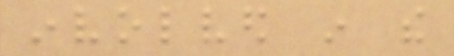involved in the
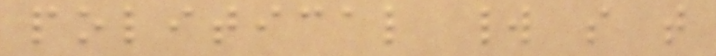political world so that
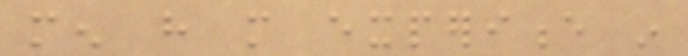men have more experience in
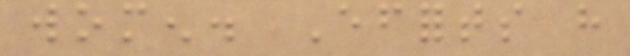women. Efforts have
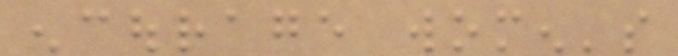encourage women's
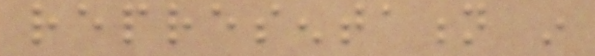representation in
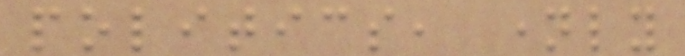politics, namely
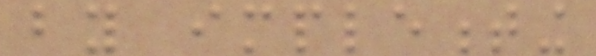by implementing
